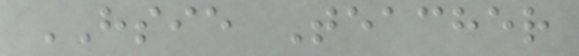HSIE Teacher
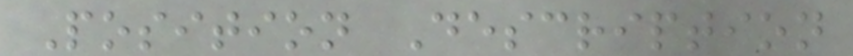Position Description
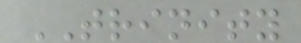TRINITY
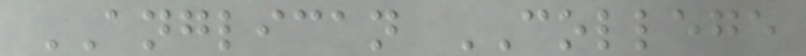ANGLICAN COLLEGE
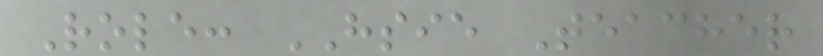Role: HSIE Teacher
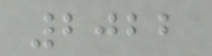2022
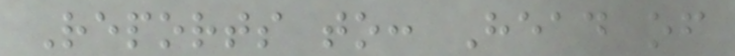Reports to: Head of
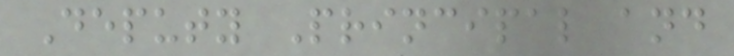Deputy Principal and
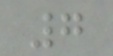7
